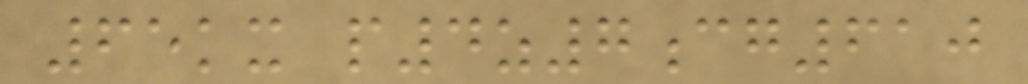65kx p4z7cg610
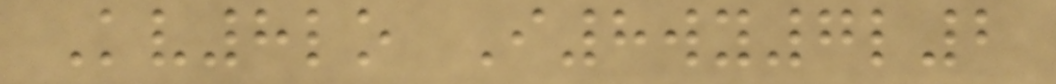Kv8lo I8wy7l2
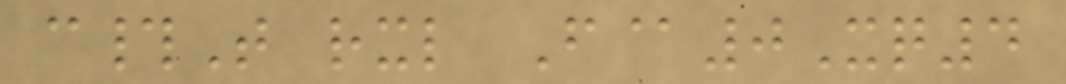c#T rxl F@0Xq4
